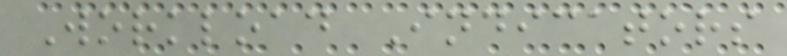Workload Indicators
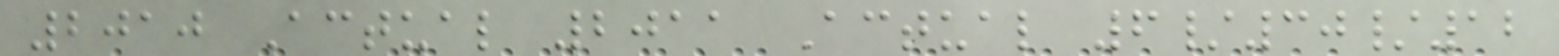2010 Actual 2011 Actual 6/30/12
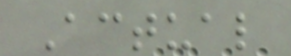Actual
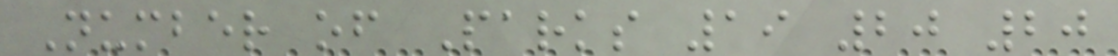Number of Parks 19 20 20
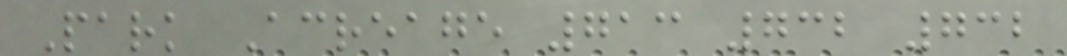Park Acreage 713 732 732
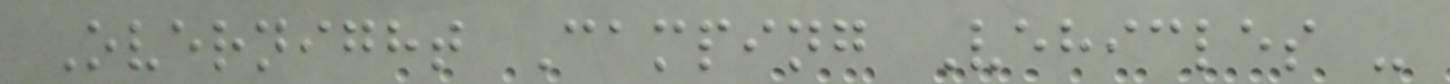Overnight Camping Vehicles -
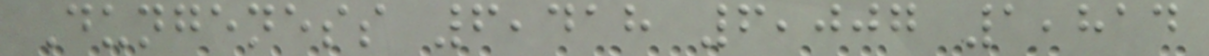Dungeness 6,418 6,007 1,814
